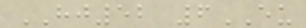HJ52 6EU
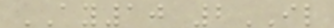AY10 2IL
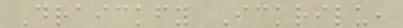Draickfy Ickrilu,
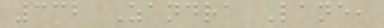332 Zandra Lane,
